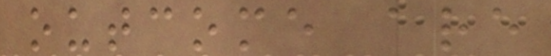outcome are
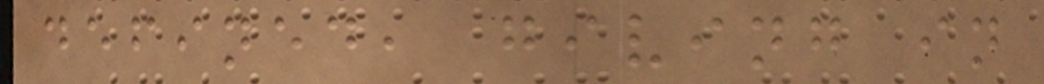defined, giving in
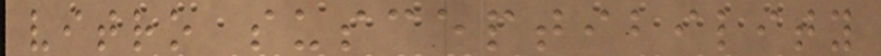vitro susceptibility
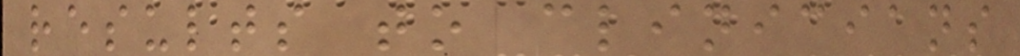results to clinicians
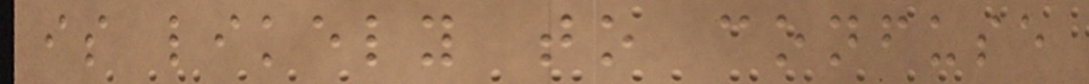is likely to confuse
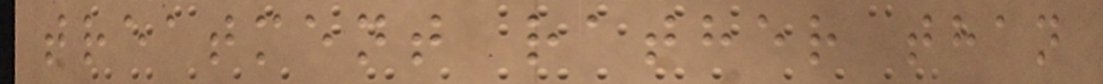treatment rather than
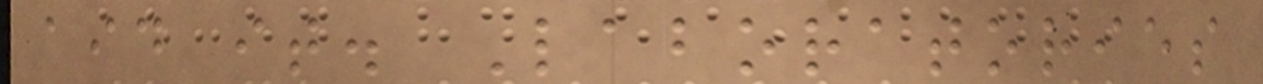aid it. Laboratories
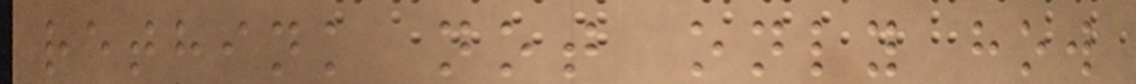rethink not only how
